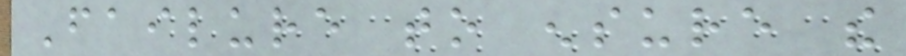Failure to ensure the
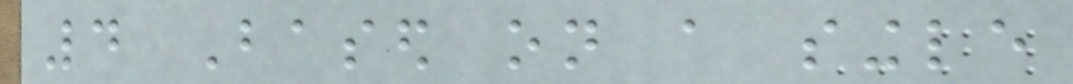4 Based on a single
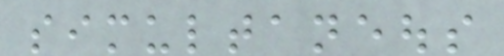simultaneous
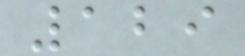129
